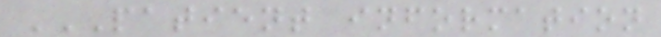PATIENT INFORMATION
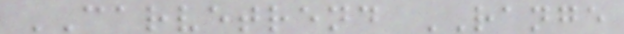CARVETREND RANGE
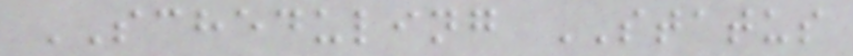SCHEDULING STATUS
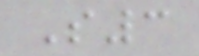S3
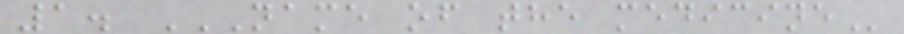1. NAME OF THE MEDICINE
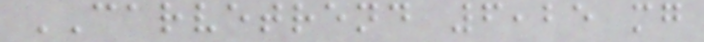CARVETREND 6,25 mg
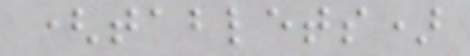(tablets)
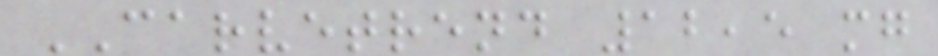CARVETREND 12,5 mg
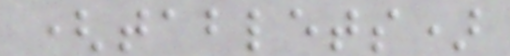(tablets)
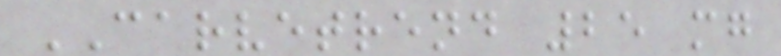CARVETREND 25 mg
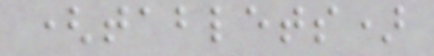(tablets)
